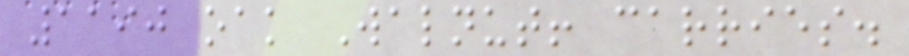1190 oak Walnut! carries.
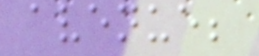avenue;
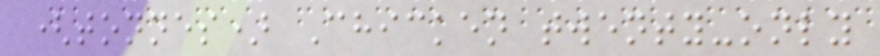(tonnes) Chicken twenty-only
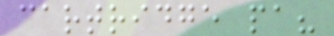cartridge pa?
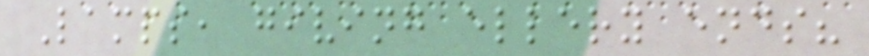Lamps, giving ellery ends?
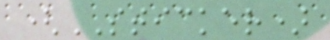(STICKER)
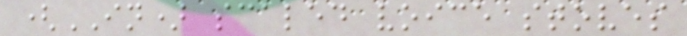(IN) scaled voice stoves
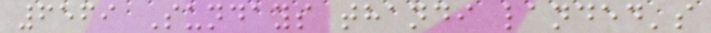6569 Sundays thandi landed's
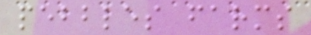pebbles farms
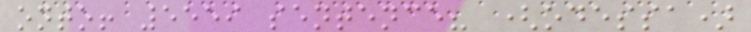onto! 5559 sentence? (odessa)
